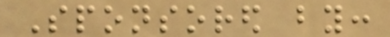Sponsored by:
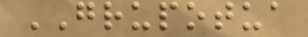GRUPOTUA
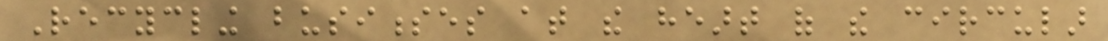Recycling businesses at the heart of the circular
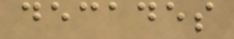decades
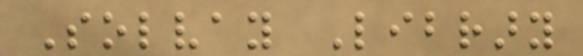Solvay Library
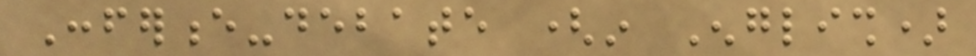Conference-debate (in English)
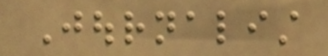Journalist
